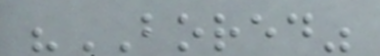"BORED"
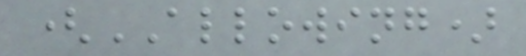(ALLOWING)
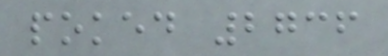poked 2736
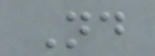Nd
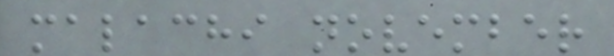malachi november
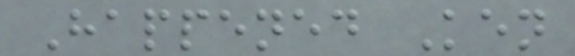Happened Ken
